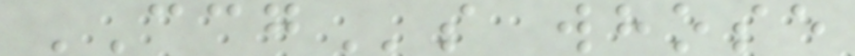CCGs whose
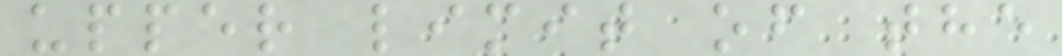upper limit of the
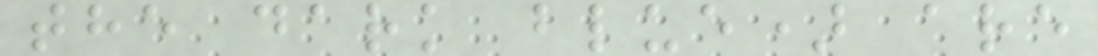the dark blue) are
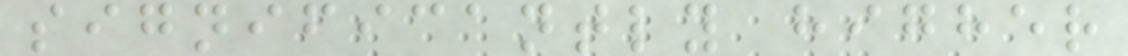significantly higher
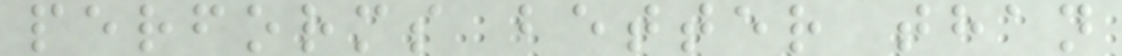performs better than
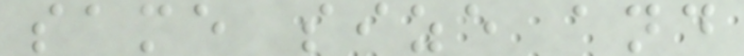same size and
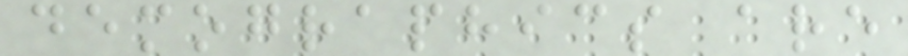demographics are
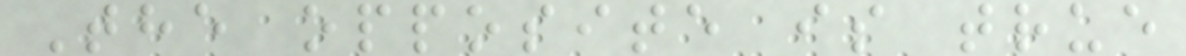The opposite is true
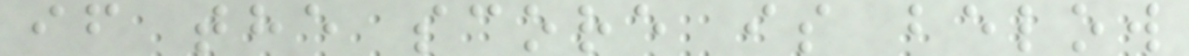if the score is below
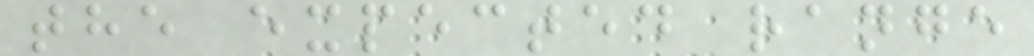the expected range
